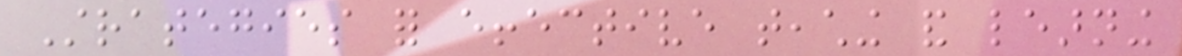Strategies for effective teaching and learning
